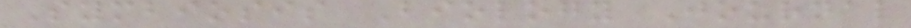Symbiosis Biology Journal
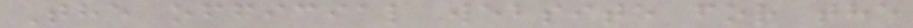The official website for the
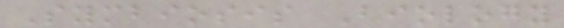Symbiosis Biology
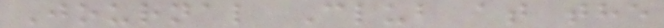Journal Club at the
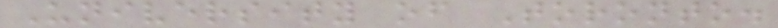University of Toronto.
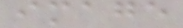image
